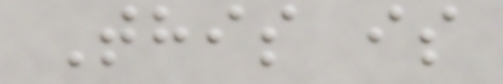This is
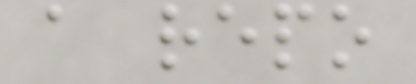a repo
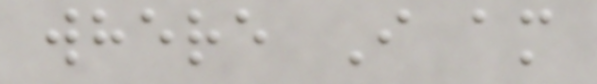where I am
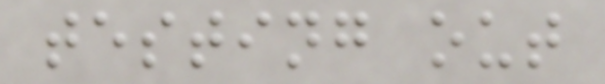testing out
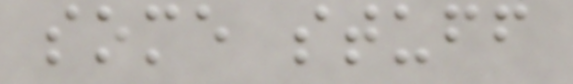some stuff
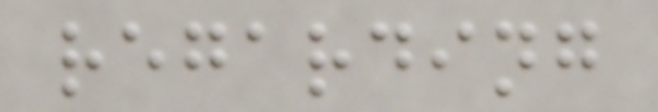regarding
